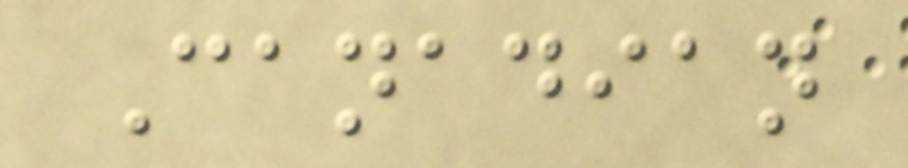Canadian
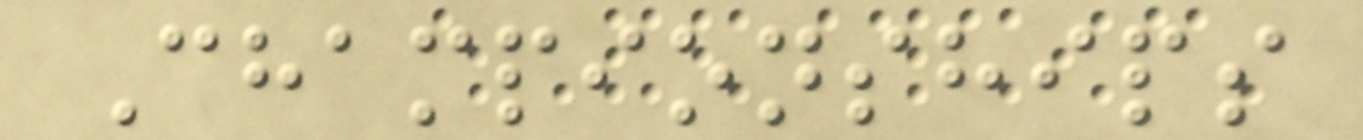Championships
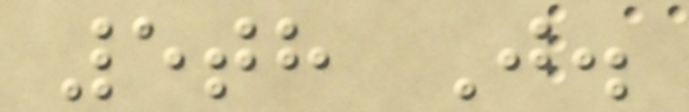5th J.
